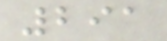291
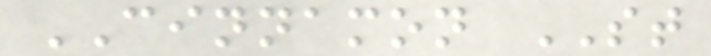CINNAMON ST
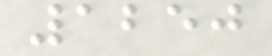1250
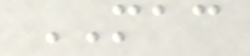MAC
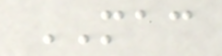MAC
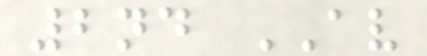2nd AV
